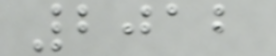2012
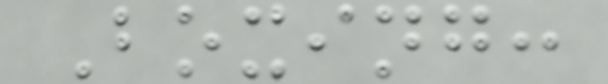Boxing:
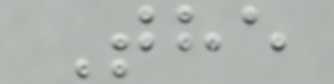The
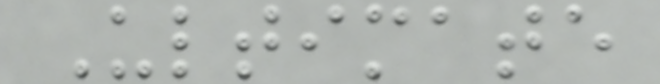Ultimate
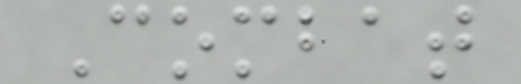Combat
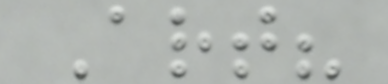Art?
